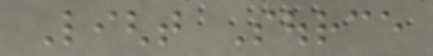Light Source
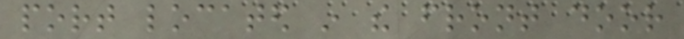port located in the front door
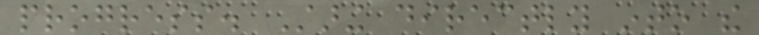progress. Staring directly into the
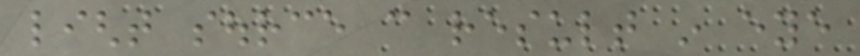light source can result in eye
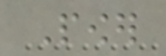Power
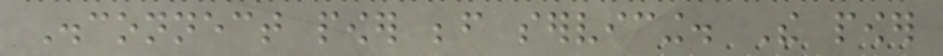Disconnect power before servicing. The power
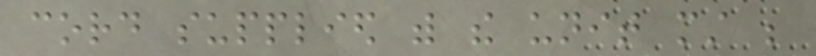cord supplied with the unit must be
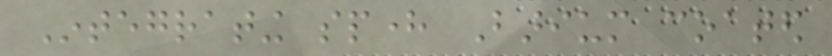Integrating sphere Barium coated
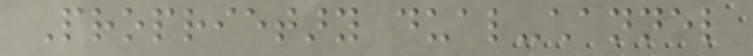Proprietary dual-channel
